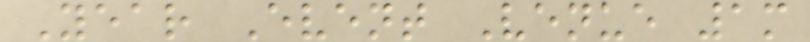Year Event Venue 1m
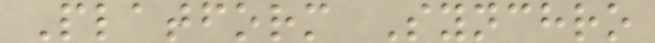Platform Synchro
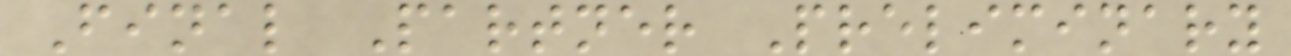Final Partner Preliminary
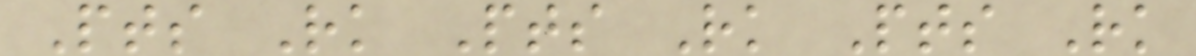Pts Rk Pts Rk Pts Rk
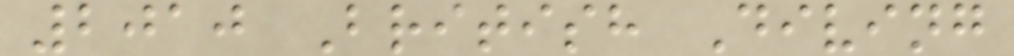2010 British Diving
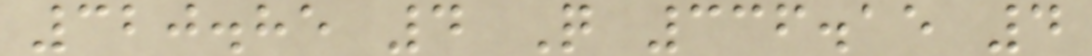320.85 4 Q 336.15 4
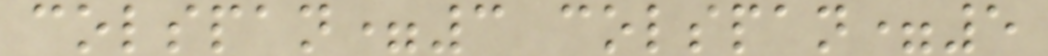colspan=3 colspan=5
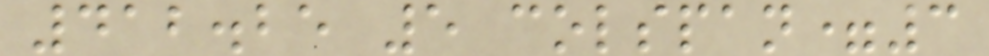412.25 5 colspan=3
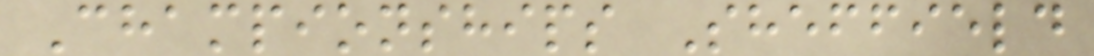Championships Sheffield
